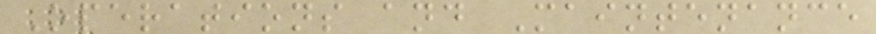Operations and Maintenance
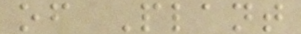of Plant
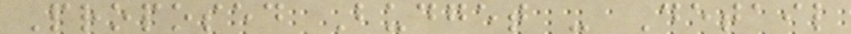Proposed Budget - Detail
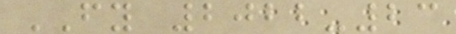FY 2022-23
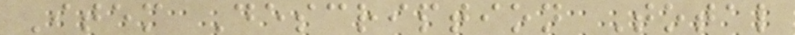Item Description Total
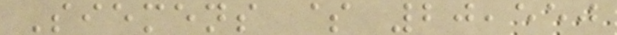Siemens $ 20,550
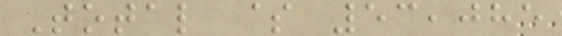Total $ 53,085
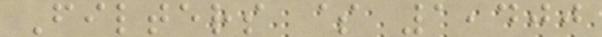Filters $ 1,400
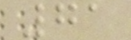71
